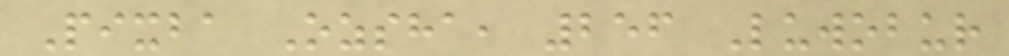Pixba Ozsha, 256 Luwobur
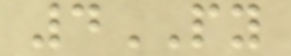4PY
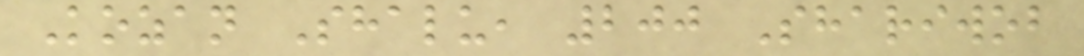Kozan Shalu, 200 Shariwob
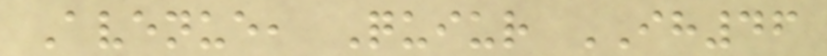Avenue, Quiur IH46
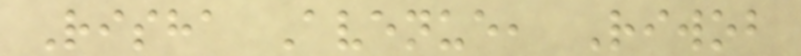Risha Avenue, Riwob
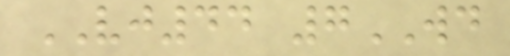VJ44 7WD
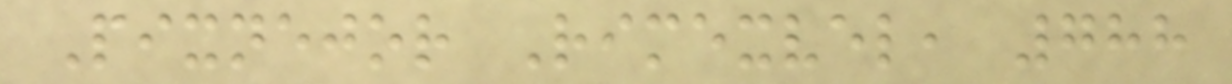Pixnejor Rimexvel, 788
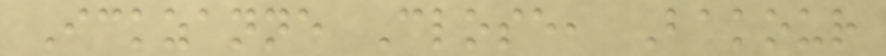Ickzanne Close, Bakour
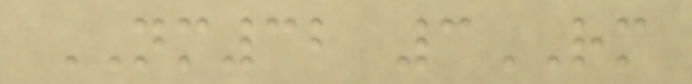NM32 3RM
